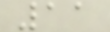11
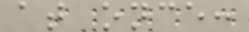at once:
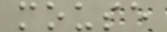mouse
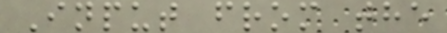Input from the
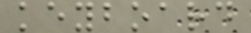keyboard
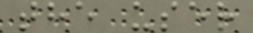the user
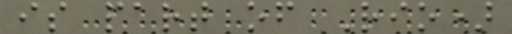is part of Rio)
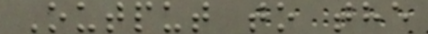Output to the
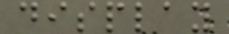display
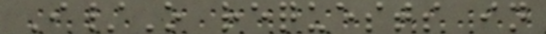I/O requests in
